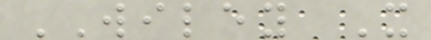WILEY X
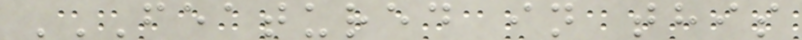FEATURED IN THIS
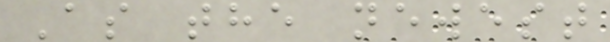As the newest
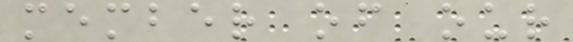member of our
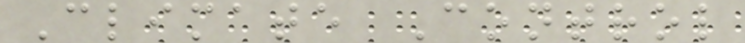Climate Control
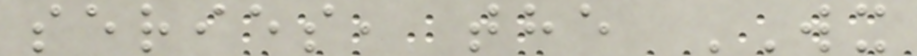series, the WX
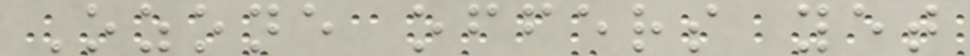Ozone offers yet
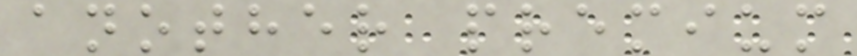another premium
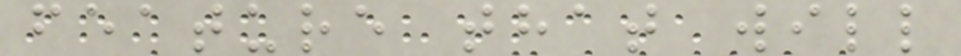feature that will
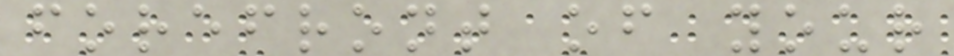forefront of your
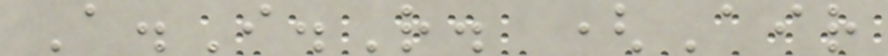A.I.R. (Air
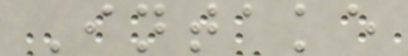Intake
